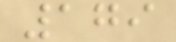179
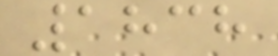1838
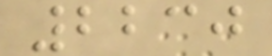2230
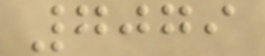7079
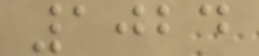1024
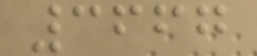3667
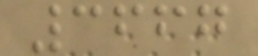3667
